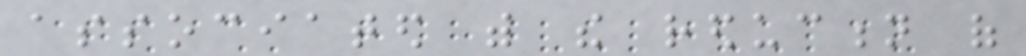associated with the reduction of
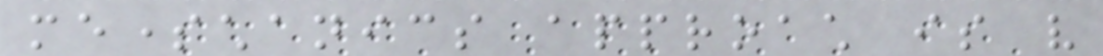mesomechanics approach is very
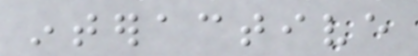interactive
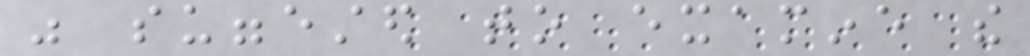was suggested to examine the
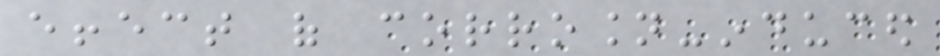effect of corrosion-induced
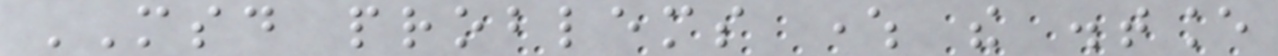MSD problems where the distance
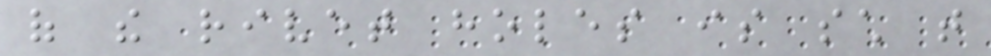of the rivet holes is such that
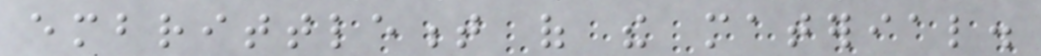embrittlement of the material.
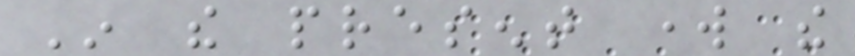In the present work the
